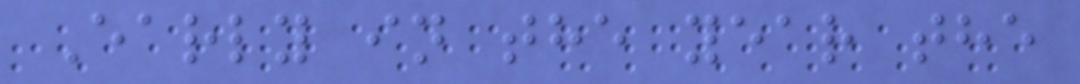Early in the year the
